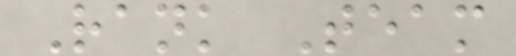Rank Team
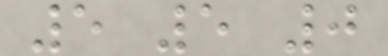5 5 0
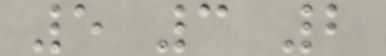5 3 2
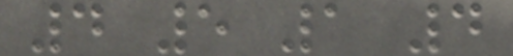4 5 1 4
